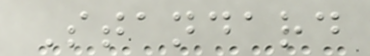Standard
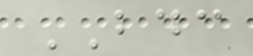BDC
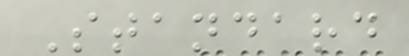Standard
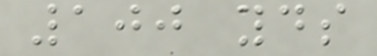100 yds
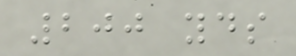200 yds
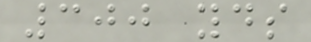300 yds
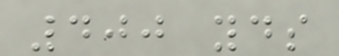400 yds
